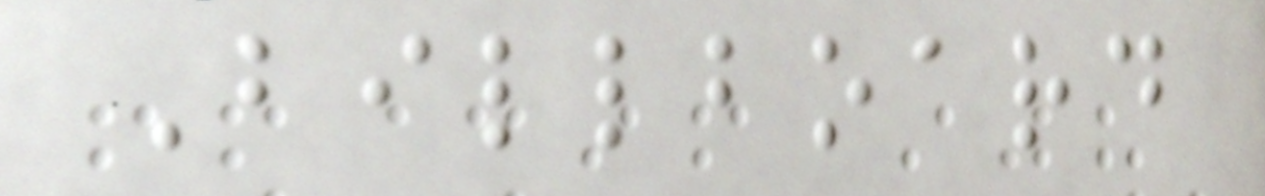Billboard
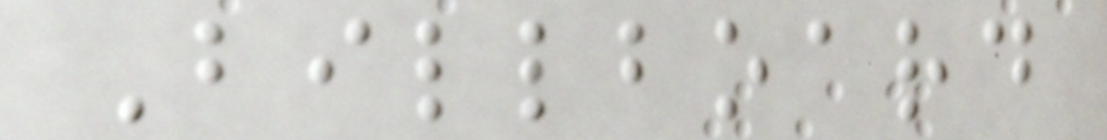Billboard
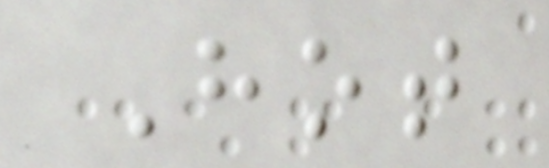Hot
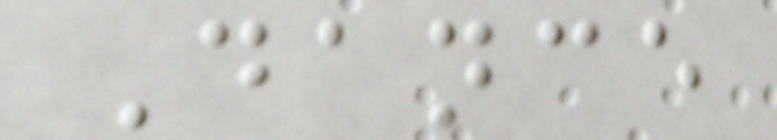Dance
